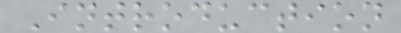Introduction
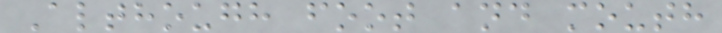Although foot and mouth
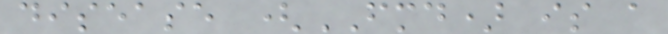disease (FMD) is a
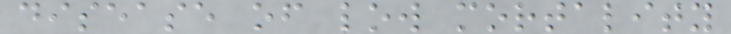disease of low mortality
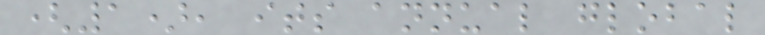(1), its annual global
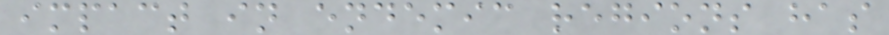impact in endemic regions has
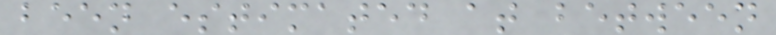been estimated at between
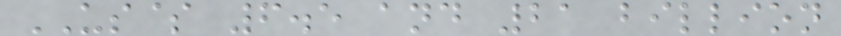US$ 6.5 and 21 billion
